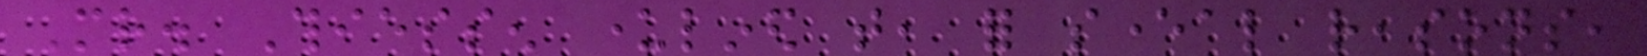Mr. Thiessen underlined that, for several reasons,
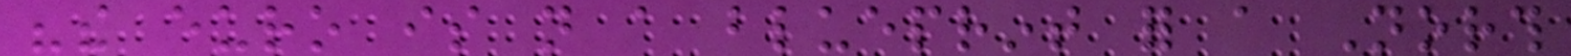"the euro is not a blueprint for a North
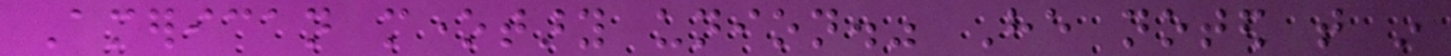American monetary union." He noted that in
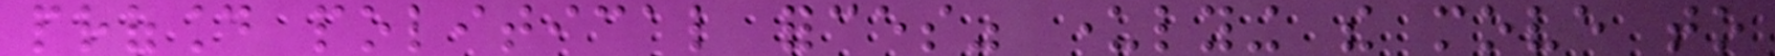profound political forces" underlying the move to
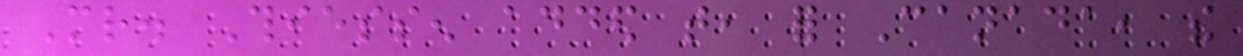Mr. Thiessen added that, for Canada, the
